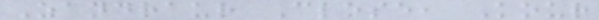Zandraur Close, Kour
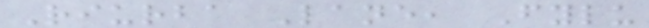Riurba Lane, Fylu
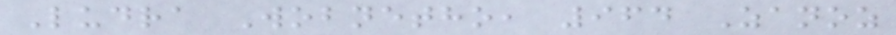Ludra Wobnetho, 964 Zanoz
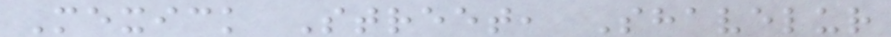Mexick Street, Shavelur
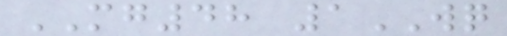MG48 1WQ
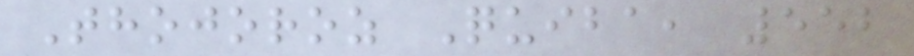Thojoroz Quiba, 552
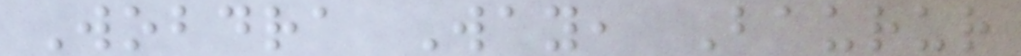Wobdra Way, Baurur
